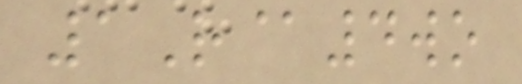1R@4wo
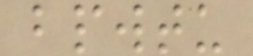bpwtu
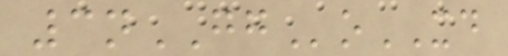3nGGoXD
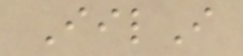IilI
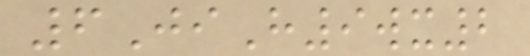6JiH9wx2
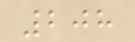208
